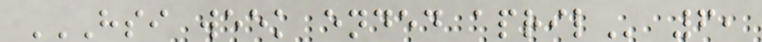HSI WEEK ENDED APRIL 6,
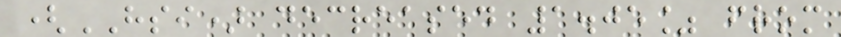(HSI) decreased 1.05% from
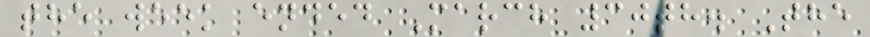the week ended March 30th. The
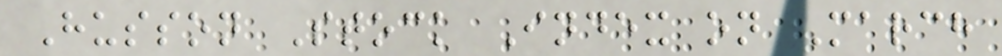Husson Stock Index on March
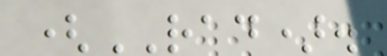(RAD).
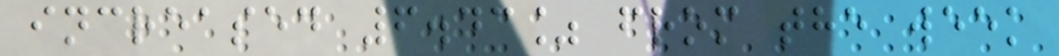increased 6.43% from the week
